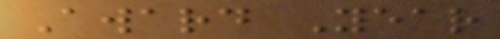Award Year
